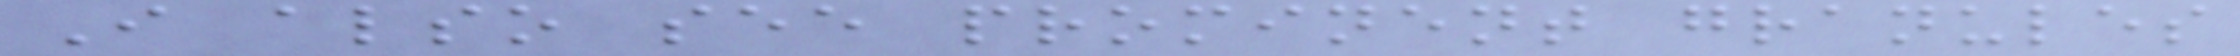I also see prominent granules
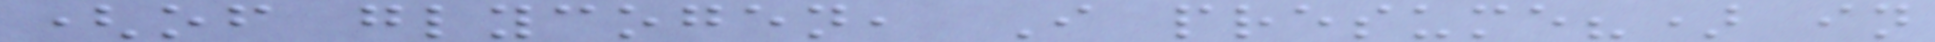(of glycogen, I presume?) in
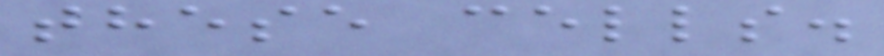these cells.
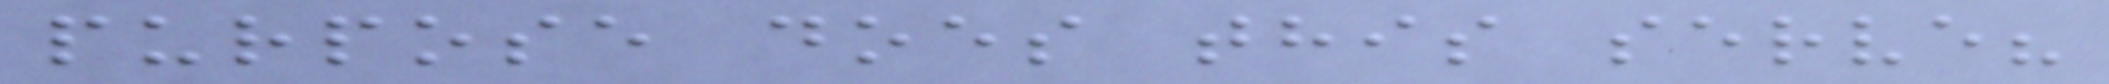purpose does this serve?
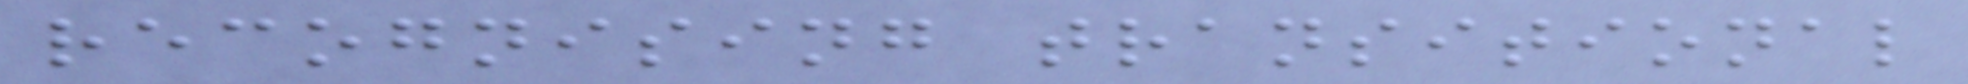recognising transitional
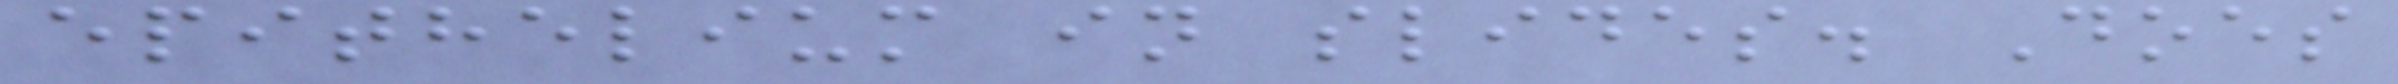epithelium in slides. Does
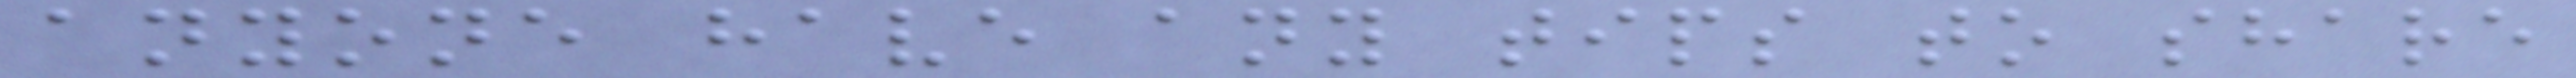anyone have any tips to share
